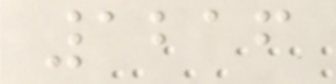1216
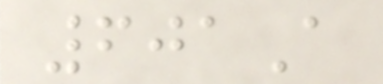601A
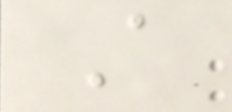A
